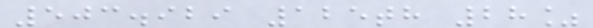503.929 125th 28%
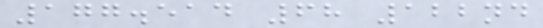177.514 68 122nd
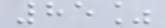85%
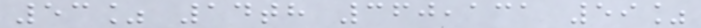53% 14th 360,131 59%
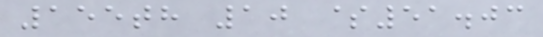155th 10 $51.03
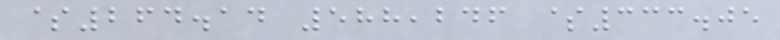$264.14 588,246 $333.05
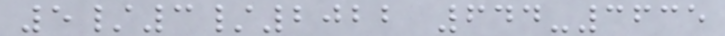5/3/2022 644-3635
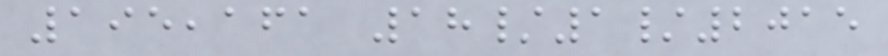195,161 18/1/2015
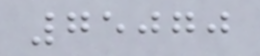75070
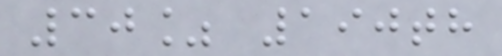30% 190th
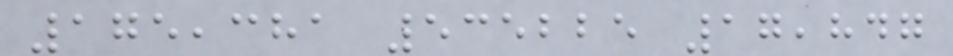175,381 535225 17,847
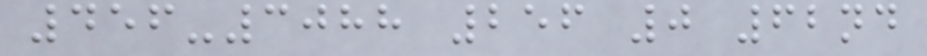456-3088 256 0 62nd
